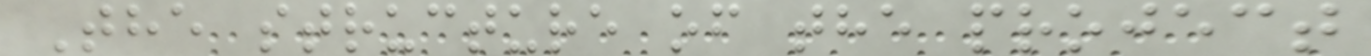The structure of the project
